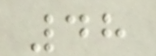48
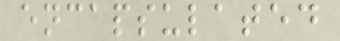encapsulated
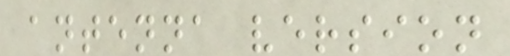antenna version
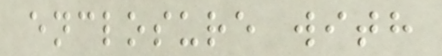enclosure with
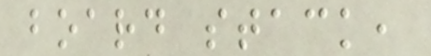board stack,
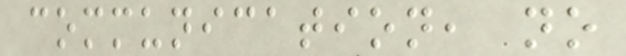communication, no
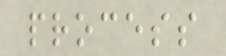process
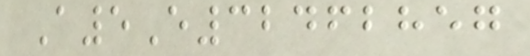A5E32462857
